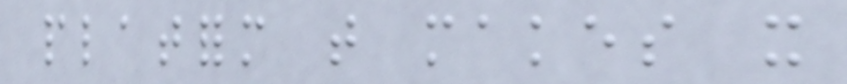platform that makes it
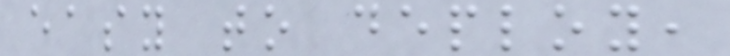easy to deploy,
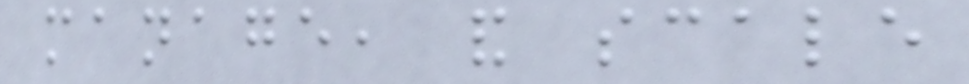manage, and scale
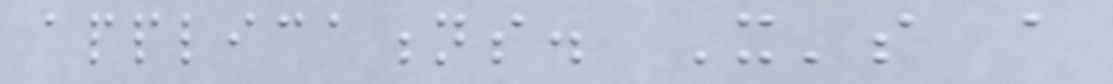applications. It's a
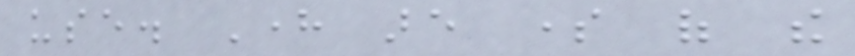use. Here are some of the
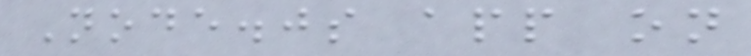Node.js app on
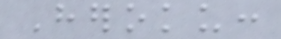Heroku:
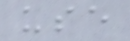use
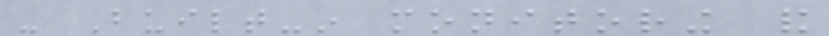- Built-in monitoring and
